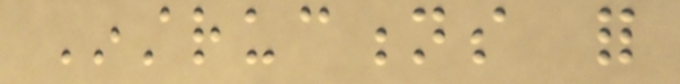Instructions for
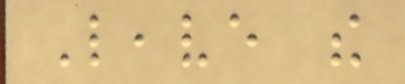Leave the
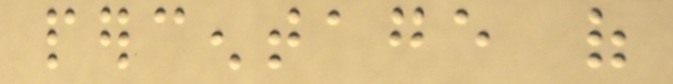percentage of
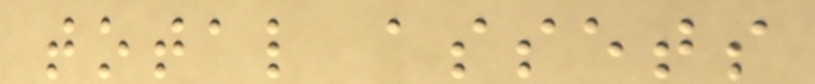total assets
